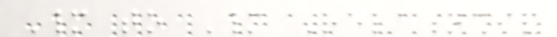Many to Many Relationship
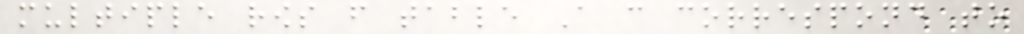multiple rows from table A can correspond to
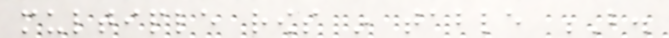multiple rows in table B.
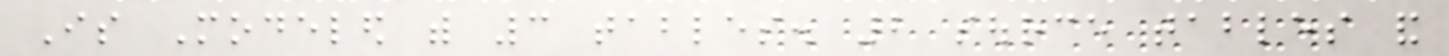Is Modeled with 3 tables. 2 source tables and
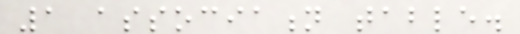1 association table.
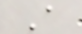A
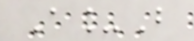A_B
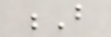B
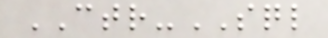CTR-SQL
